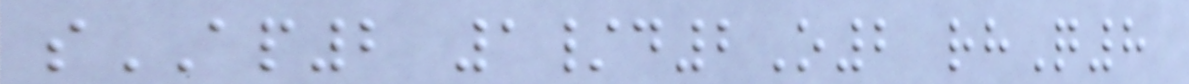sAP2 1/d2O2 rhQ8
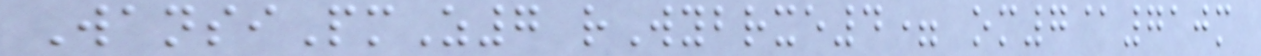WansiPmZ7 rWybrxe4= om7@710m
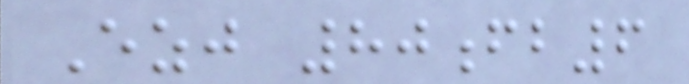Ezj 80fb6
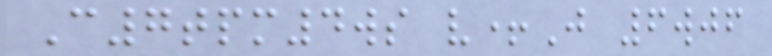C7tpm4ws v+J 6wjf
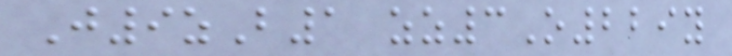J9zB1 zz3O229y
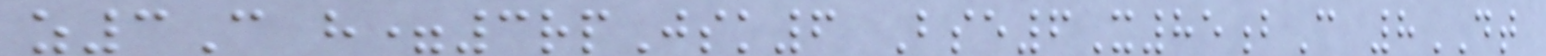z3C h=3rpJsk6 Bse6X85bC 8DT
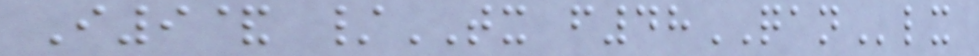I9& /TX f48QANlx
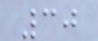30
